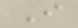I
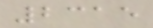2315
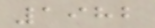1982
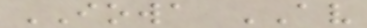IOWA AV
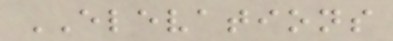ELEVATIONS
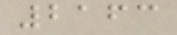2163
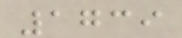1739
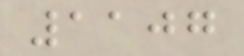1107
